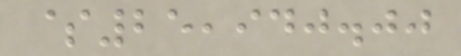$25,940.00
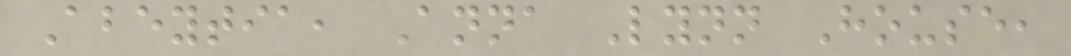Abeytia, Anna Lynn House,
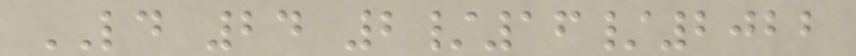LD 24 2/16/2022
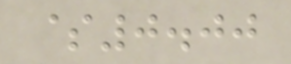$0.00
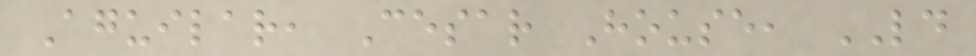Aguilar, Cesar House, LD
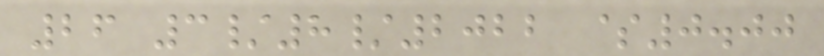26 3/8/2022 $0.00
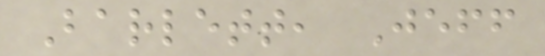Barlett, Jeff
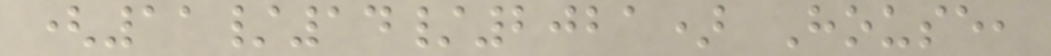(11/14/2021) House,
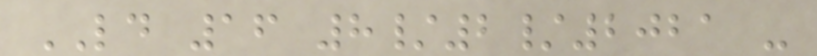LD 16 8/2/2021 -
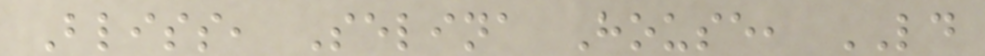Bliss, Selina House, LD
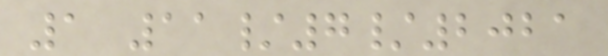1 11/7/2021
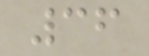36
